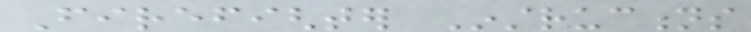Firefighter Instructions
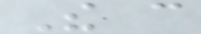The can
